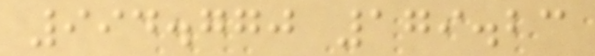994.770 179.23
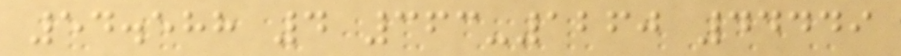54.588 4 363-1260 44449
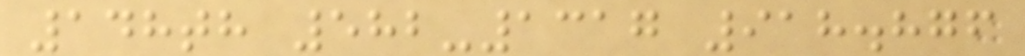148th 582-1317 918.876
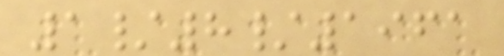1/8/1961
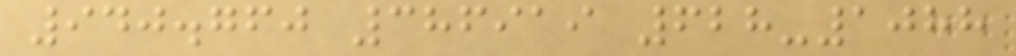940.760 386919 628-1088
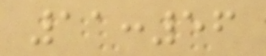11:56
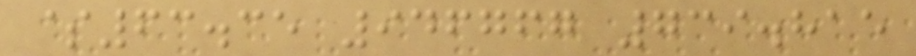$63.35 946767 739.815
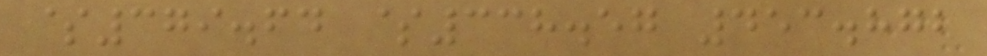$379.64 $338.57 453.872
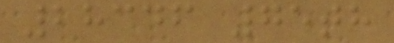28346 75th
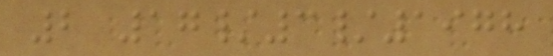2 17/3/1978
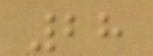28
